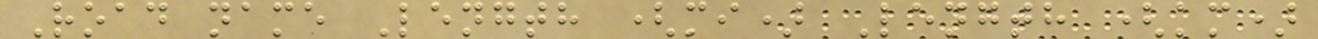Road name Length (mi) Length (km)
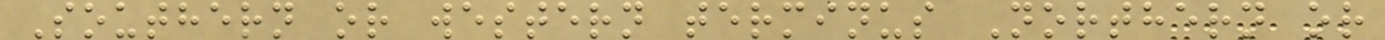Southern or western terminus Northern or
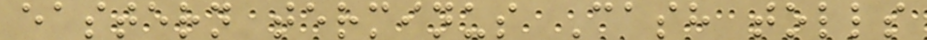eastern terminus Cash tolls
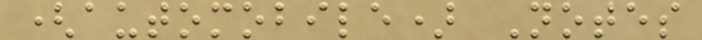(automobile) Notes
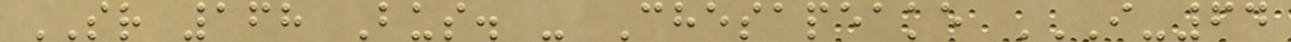SR 168 Bus. - Chesapeake I-64
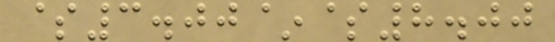$3.00~$8.00
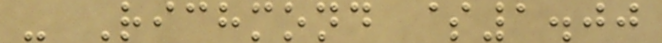- Richmond $1.00
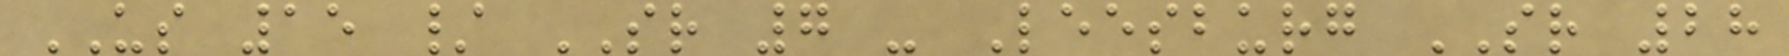US 15 / SR 7 - Leesburg SR 28
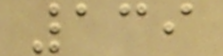139
